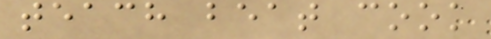teach beat cook
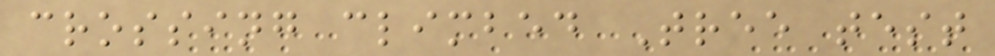crossing climbed Tree test
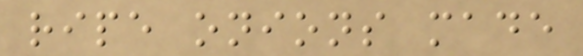ripe onions made
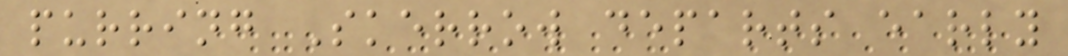purring Skerrow departs early
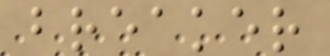breaker
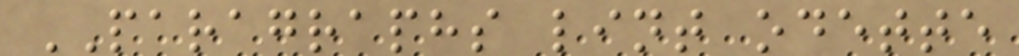PARAGRAPHS lint odette
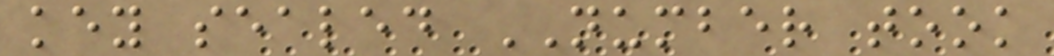key sealed NUMBER took
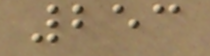253
